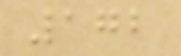172
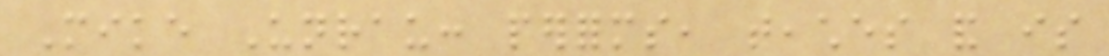Mike Unrau: performs, teaches and is
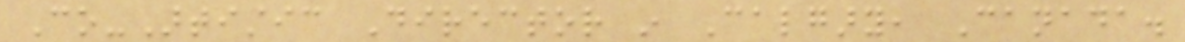Co-Artistic Director in Calgary, Canada.
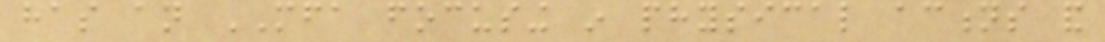has an MFA focusing in physical actions and
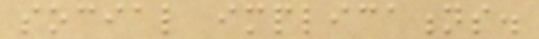social implications.
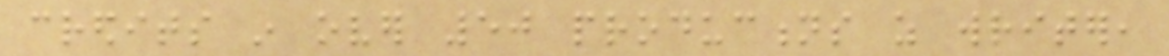credits in over 50 productions as writer,
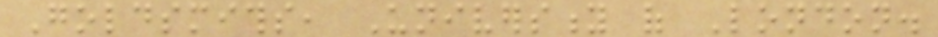Goldsmiths, University of London.
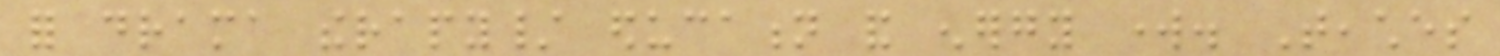for drama therapy/ education and energy work. Teaches
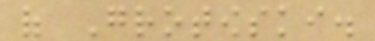of Grotowski.
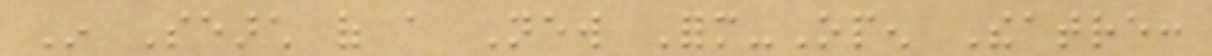In Search of a New Form-Open Theatre:
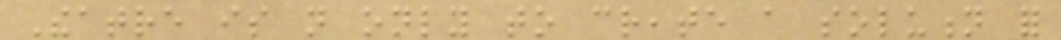Theatre is not only to create a solution for
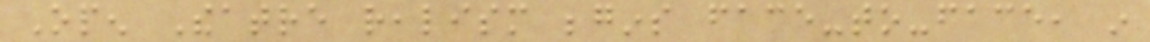Open Theatre realism begins face-to-face, in
